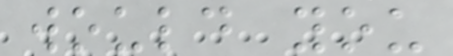would you
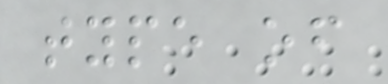type of
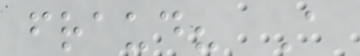fraud? A
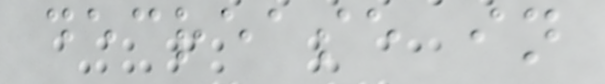decrease in
